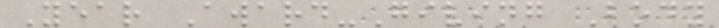Year Award-Giving Body
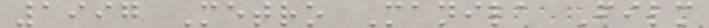1997 Metro Manila Film
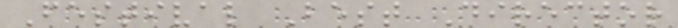Festival Best Director
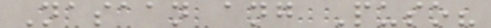Nasaan ang Puso?
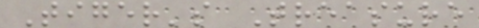Tiger's Treasure
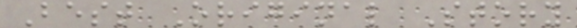Best Original Story
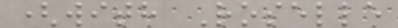(with Roselle
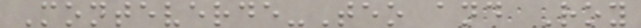Monteverde-Teo and Roy
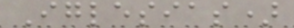Iglesias)
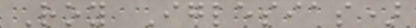Roy Iglesias)
